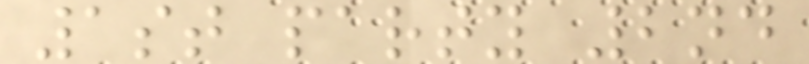1st party 2nd
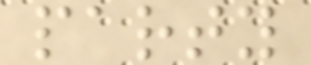party
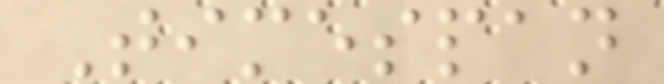Timespan
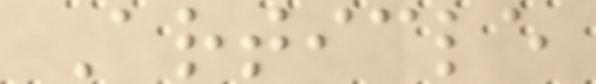Article
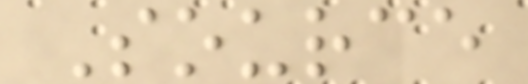Source
